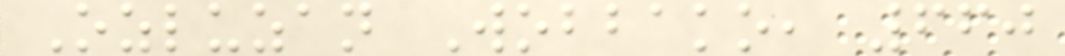Ozluzan Wobbako, 660
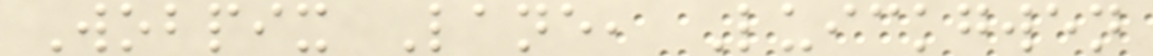Wobpix Lane, Luickgwen
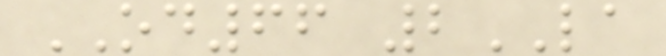OD66 2LA
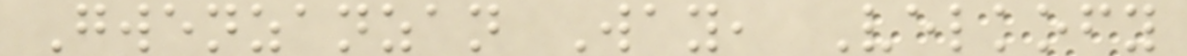Gwenzanzan Way, Velkofy
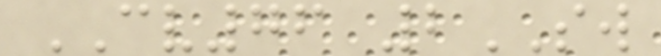CV76 2SW
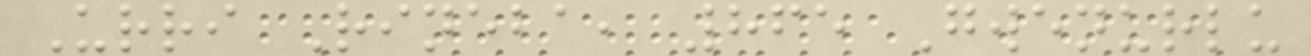Urri Rineba, 865 Gwenurlu
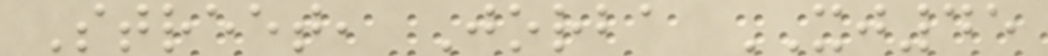Street, Jorba XJ45
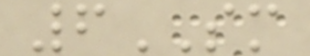6SM
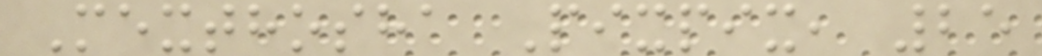Mexthosha Pixpix, 25
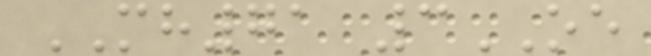MH71 3OE
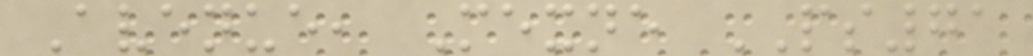Avenue, Mexne PS71
